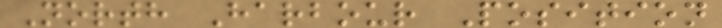North Harbour Position
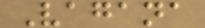Vagana
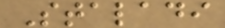Staladi
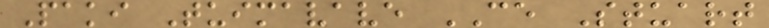Paki Tuimavave CE Stuart
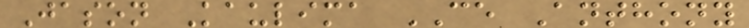Jason Kaulima CE Anthony
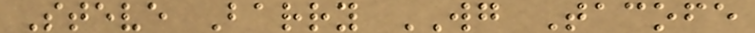Steve Barry WG Tacofe
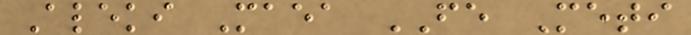Aleki Maea FE Meti
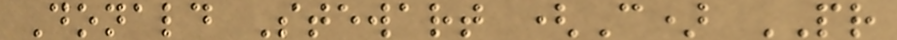Donald Stewart (C) PR
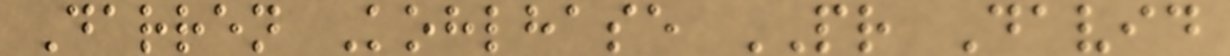Darren Kohlhase PR David
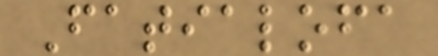Fatialofa
